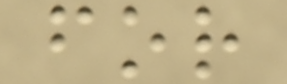for
